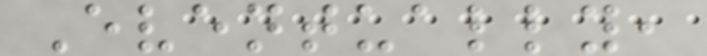Eventually,
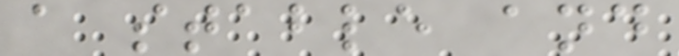a stable and
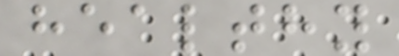healthy
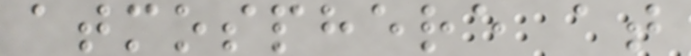atmosphere at
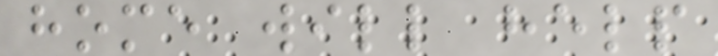home will help
